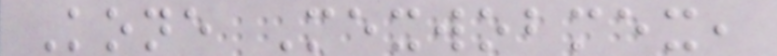Kone Mexwobmex,
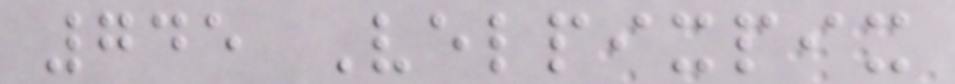745 Velpixpix
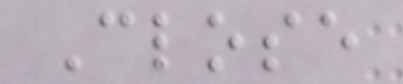Close
